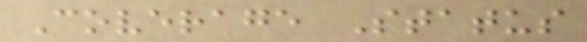Coverage Status
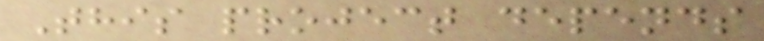This project depends
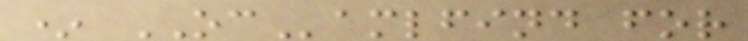* OCamlfind for
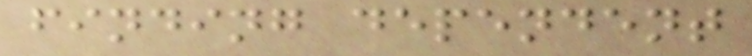finding dependent
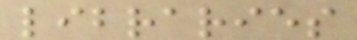libraries
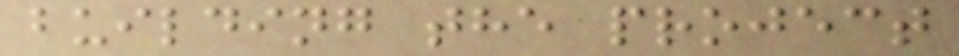building the project
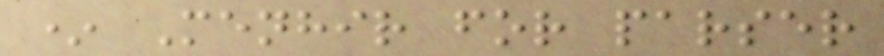* Menhir for parser
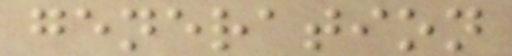generation
